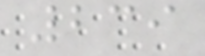239
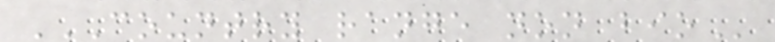COUNTRY RANGE NON BIO
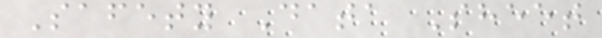Safety Data Sheet
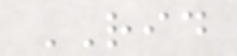RID
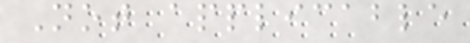Not applicable
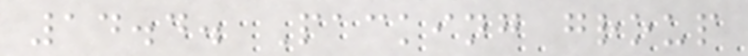14.4. Packing group
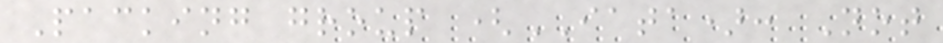Packing group (IATA): Not
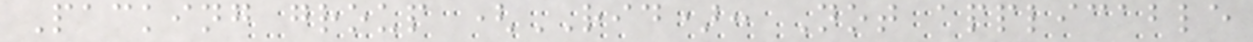Packing group (RID): Not applicable
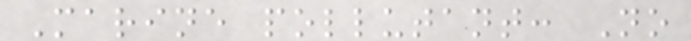Marine pollutant: No
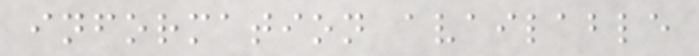information available
